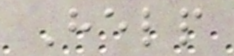Help
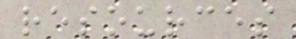resources
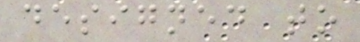designed to
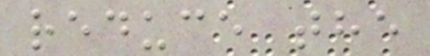reduce the
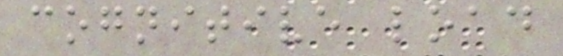cognitive load
